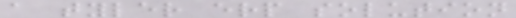a tyler erp solution
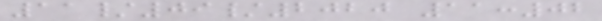11/09/2020 11:02
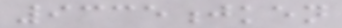9335jken
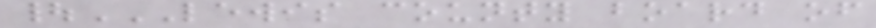|LEWIS COUNTY BOARD OF
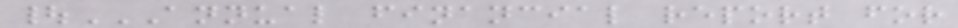|ANNUAL FINANCIAL REPORT FOR
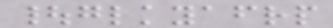|glkyafrp
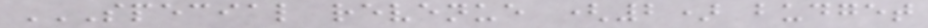SPECIAL REVENUE (2) BUDGET
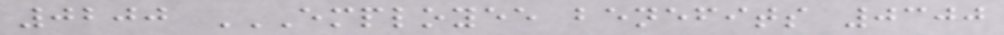0200 EMPLOYEE BENEFITS 0300
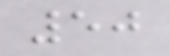50
